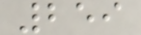259
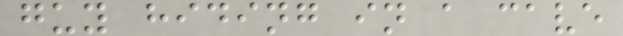guy hiding in a cave
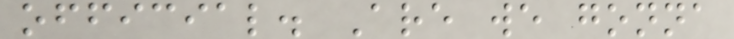official. Are we gonna
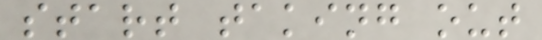start taking out
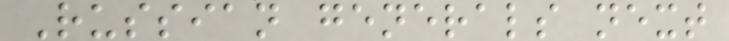Russian generals next
